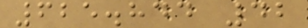625.844 42
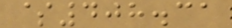$408.31
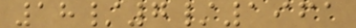18/7/1961
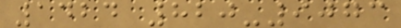1424 820-9073
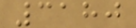3180
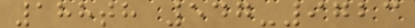188th 547-9723
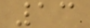13
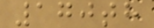170th
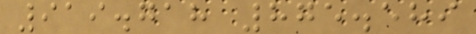919.718 875.589
